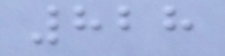828
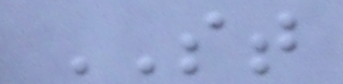ST
